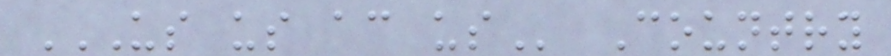US US AC US Country
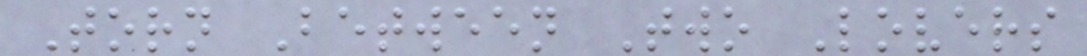Torn Between Two Lovers
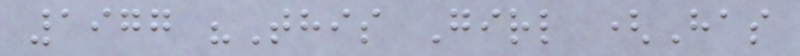1977 "This Girl (Has
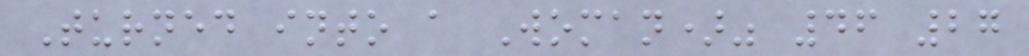Turned into a Woman)" 46 27
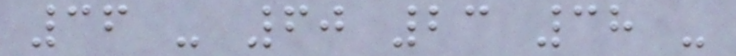36 - 60 23 38 -
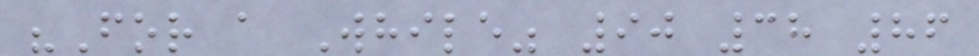"For a While" 90 38 86
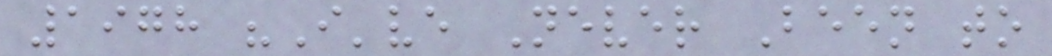1978 "I've Never Been to
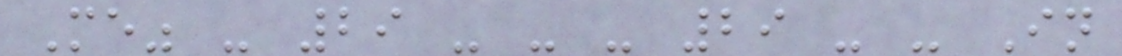Me" - 29 - - - 29 - - In
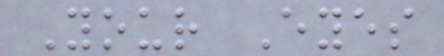Your Eyes
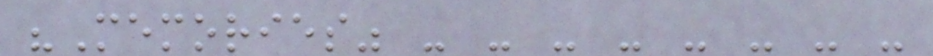"Memories" - - - - - - - -
